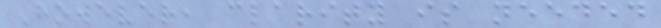However, clarity is needed
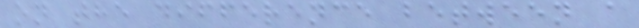on the difference between a
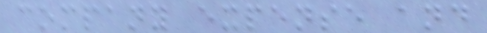company expense and
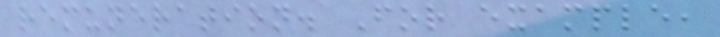remuneration. For example,
